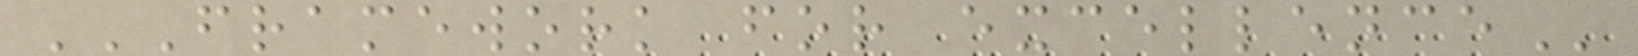FRAMEWORK FOR EXCELLENCE
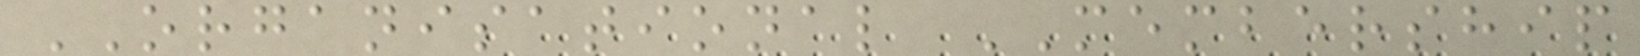ORGANISATIONAL MEMBERSHIP
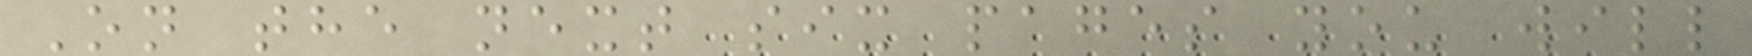On the next six pages you will
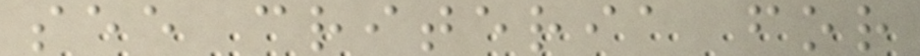see criteria for
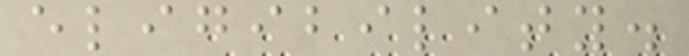eligibility.
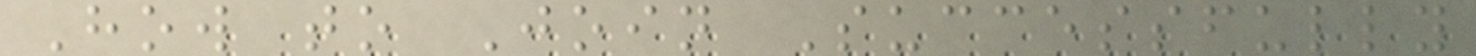How to Join Successfully
